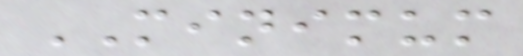MINIMUM
